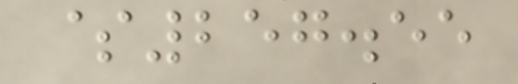$257.55
